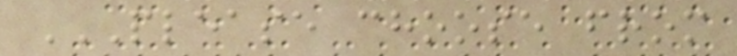PLEASE CHOOSE FROM
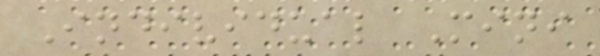Individual Mini
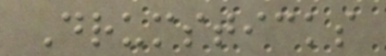Drumsticks
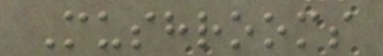Mushrooms
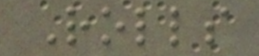Rolls
